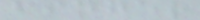finger
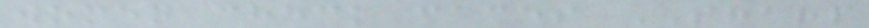women check faces SHARP
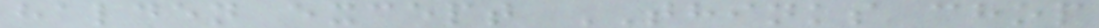halden except THINKS chop
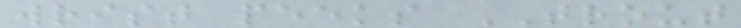wrist peeks TROUT
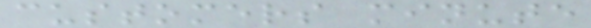customers minute
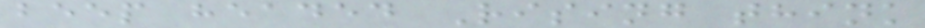beep headed Rising think
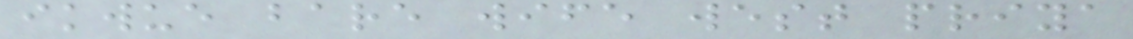ikwue bare wife west priya
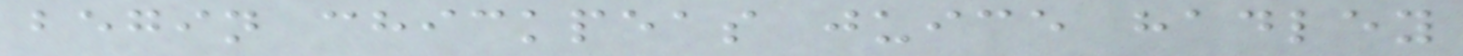begin chickpeas juice hadley
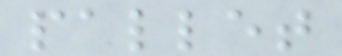pallet
